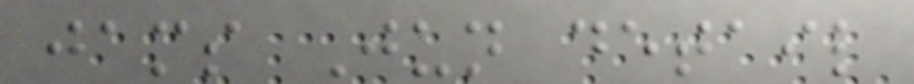jams Jun detail
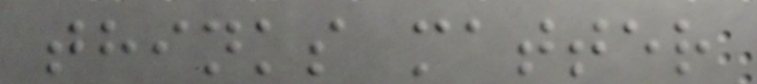thinks matter
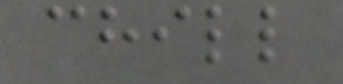chill
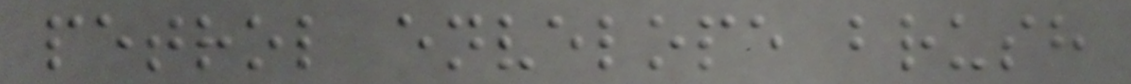petrol envelope brush
